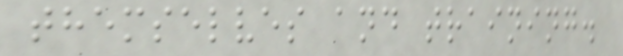themselves and training.
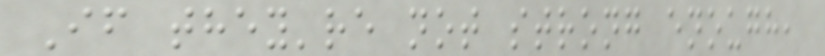If they're not strong enough,
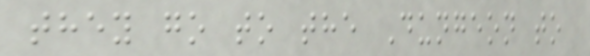they go to the Dungeon to
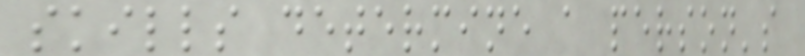skills determine a person's
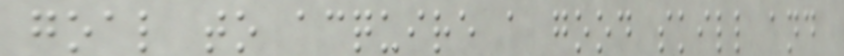goal to acquire a good skill and
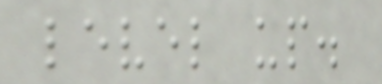level up.
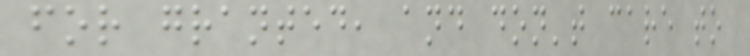for granted, and don't care to
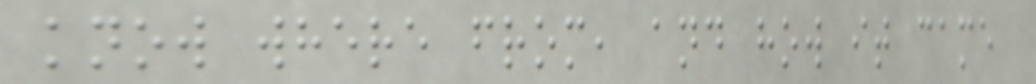know where from, and how it came
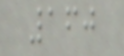160
